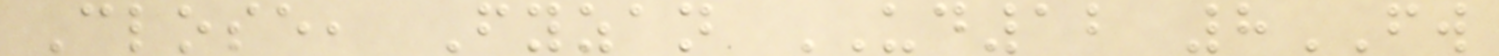Close, Fyzan UD12 8FW
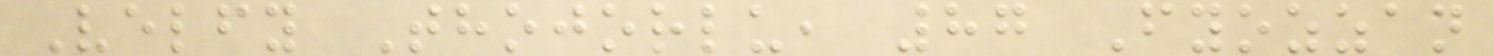Velfy Thojorlu, 87 Fyozzan
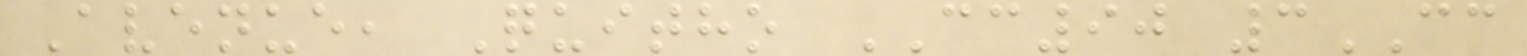Avenue, Quitho CC90 3CC
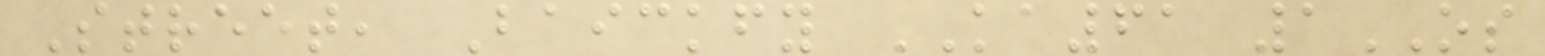Street, Baickfy KA61 1OS
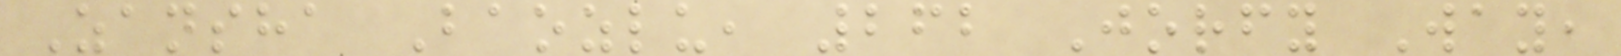Zansha Baozlu, 262 Jorfy Way,
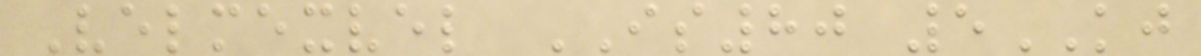Velmexvel IS80 5KJ
